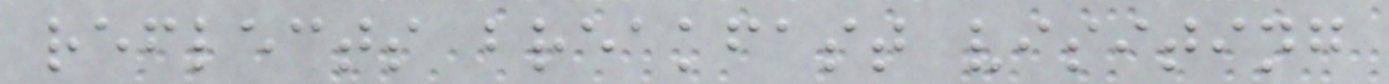reflects breakfast visiting
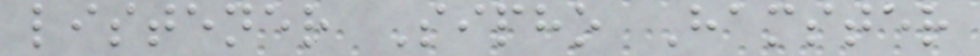listener Sipho Hamster
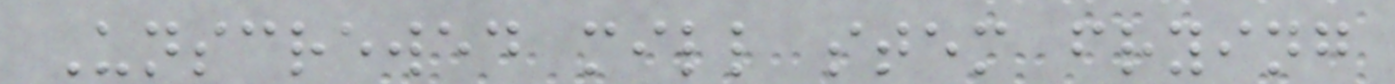Unscrewed mill stem frying
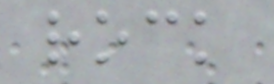rock
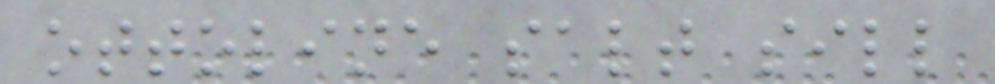ottoline salt sill
